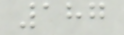187
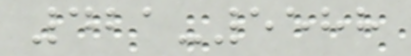421-5588
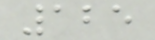125
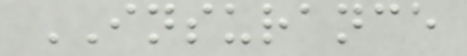INSURANCE
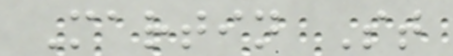Martin St
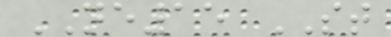NE15 ST
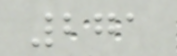271
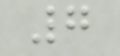7
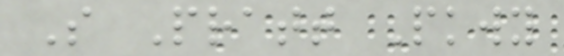S Pratt Pkwy
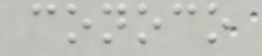conoco
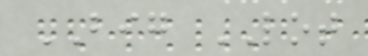BIG LOT
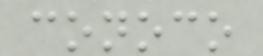conoco
